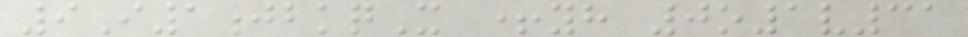9I1jbkqX +yh 0o1v31
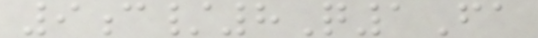9c/8Q1Fa
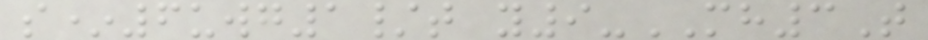s*6uwg1/t y9-MH3T
